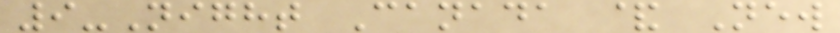9-Night Canada & New
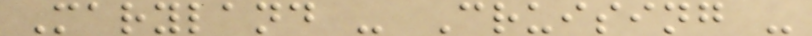Maryland - Cruising -
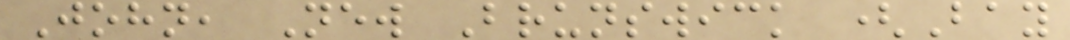John, New Brunswick (Bay
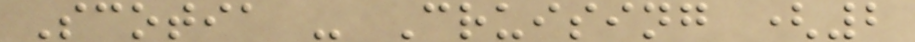Scotia - Cruising (2
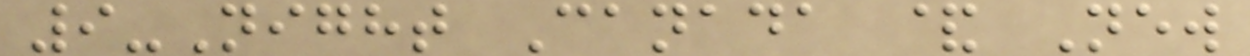9-Night Canada & New
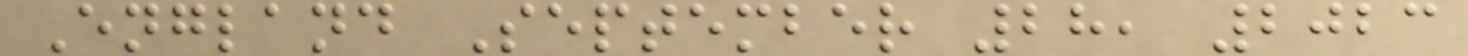England September 28, 2023
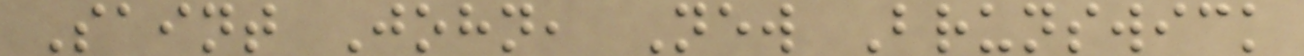Saint John, New Brunswick
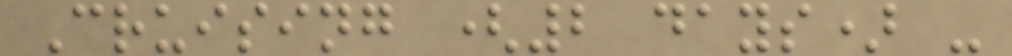Cruising (2 days) -
